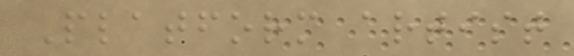Platform artist
